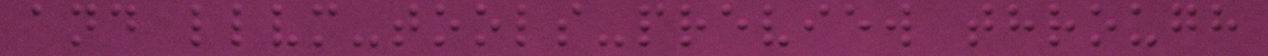and llvm-tools-preview through
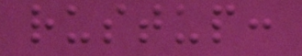rustup:
